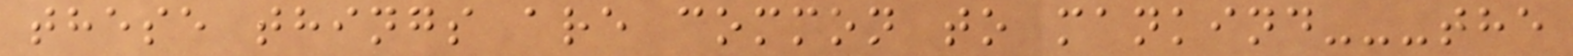these things are common to mankind---the
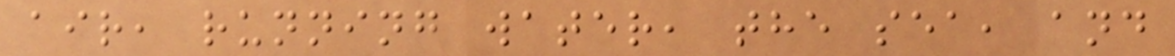air, running water, the sea, and
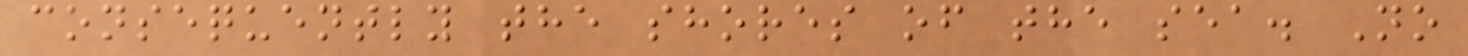consequently the shores of the sea. No
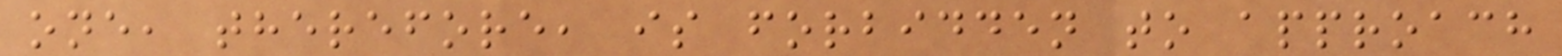one, therefore, is forbidden to approach
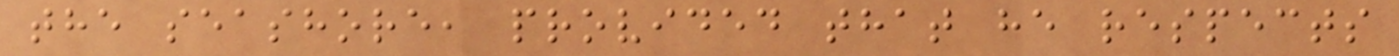the seashore, provided that he respects
